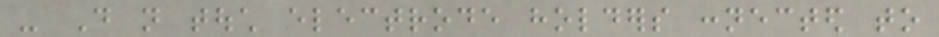- Do not touch electrode holders connected to
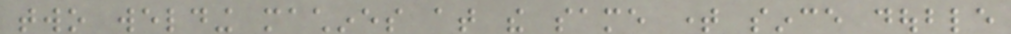two welding machines at the same time since double
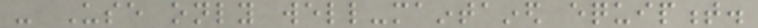- Use only well-maintained equipment.
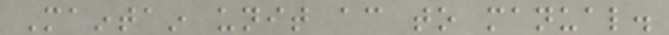Maintain unit according to manual.
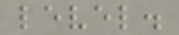level.
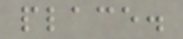place.
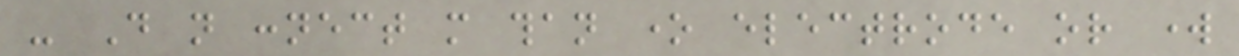- Do not connect more than one electrode or work
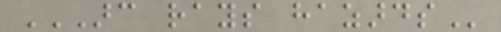ARC RAYS HAZARDS
